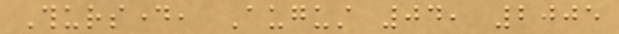Thursday, August 04, 2005
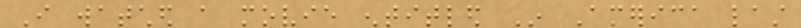I watched a movie entitled In America last
